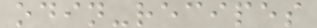odin-recipes
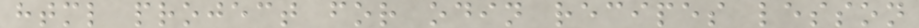html project for odin recipes lesson
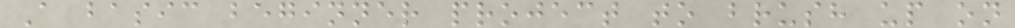A basic beginner project to brush up on
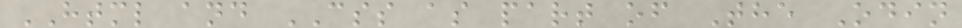HTML and CSS as part of The Odin
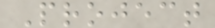Project
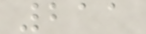211
